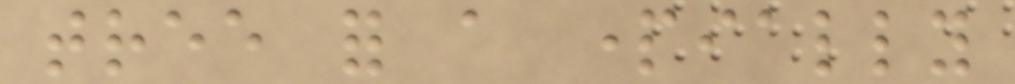tree for a partially
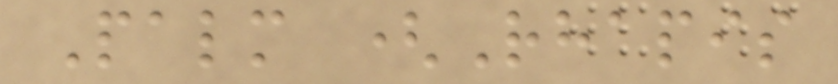Palm (Rhapis
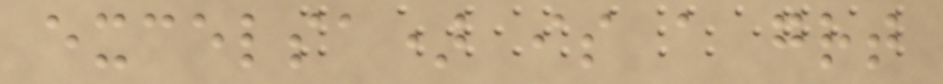excelsa) is a great
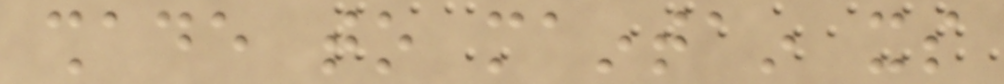shade to maintain its
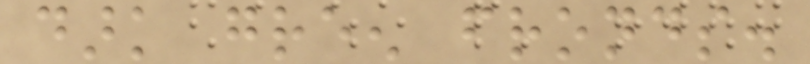dark green fronds.
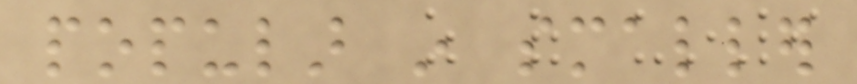popular in smaller
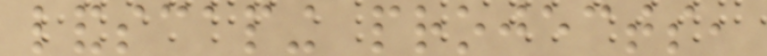landscaping projects,
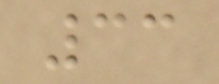33
